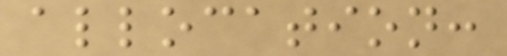allocation:
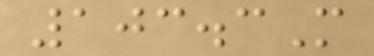103.3M
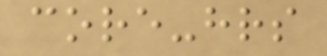core-hrs
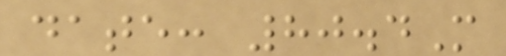date: 80.4M
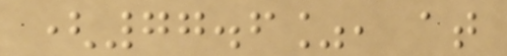(77.6%, at
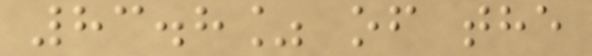83.8% of the
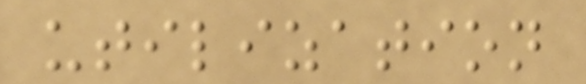utilization
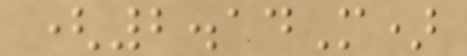(2.14M)
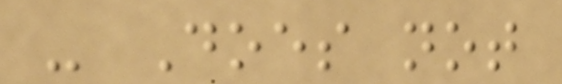- Does not
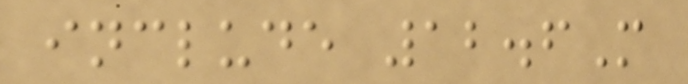include 12.6M
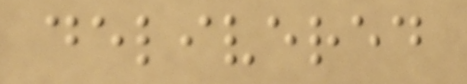delivered
